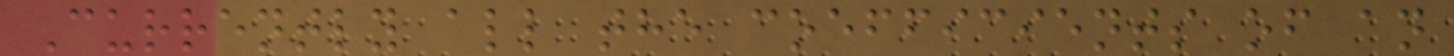Currently all the coefficients of an
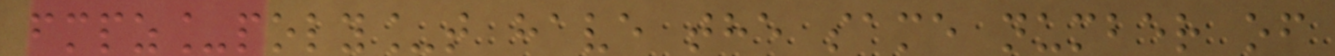fmpz_poly_t have the same number of
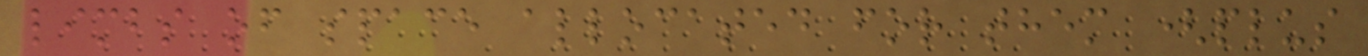limbs of space allocated for them (plus
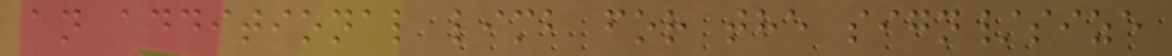an additional limb for the sign/size
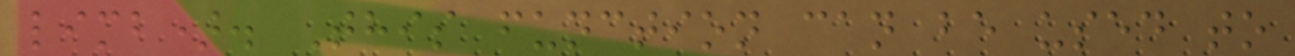limb). This function can be used to
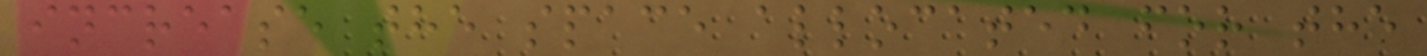increase the space allocated for the
